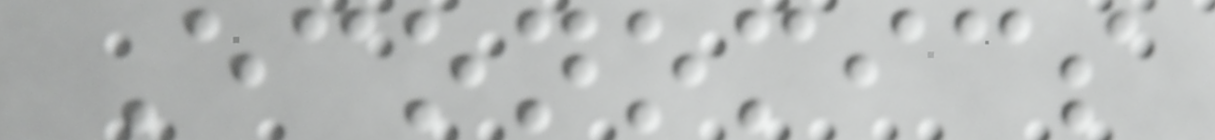Economics
